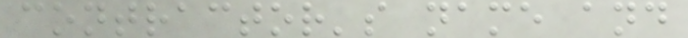contractor's name and
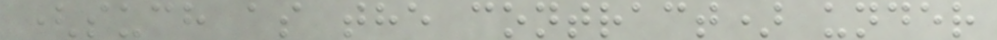(such as the contract) under
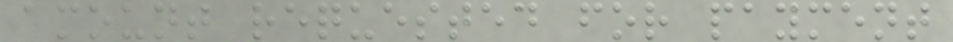amount requested for payment
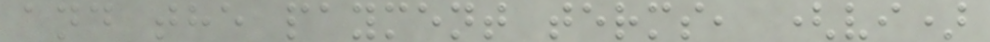and the payment terms, (vi)
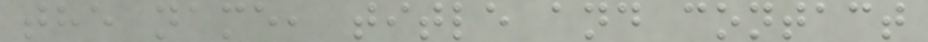the name, title and contact
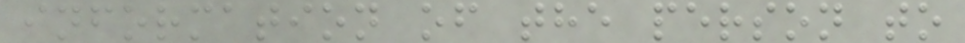information of the person to
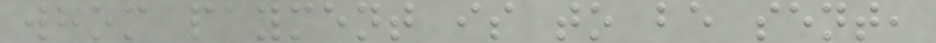whom payment is to be sent,
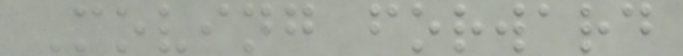Moving forward
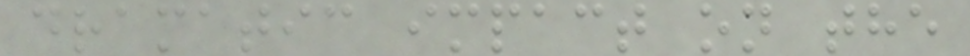dramatic impact on the
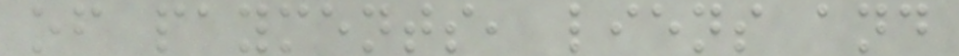of payments, liens and
